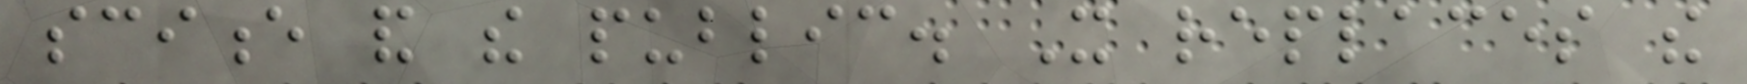science and the public. It replaces the
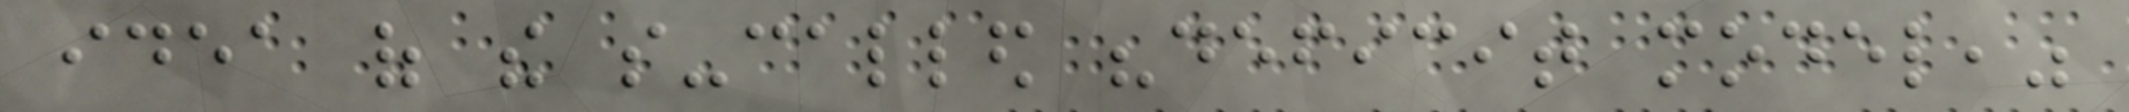idea of the so-called "deficit model,"
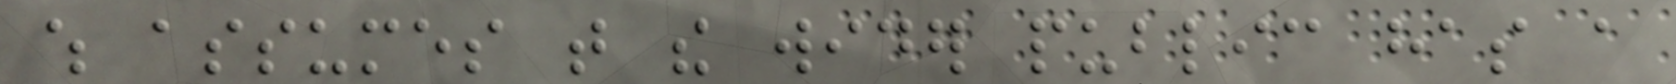which assumes that the wider public has a
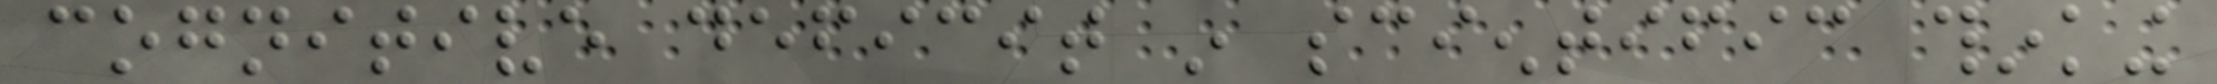cognitive deficit in scientific thinking
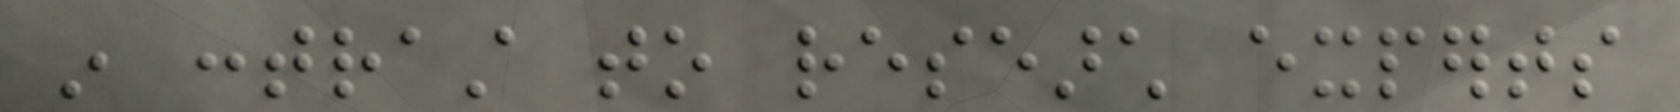in contrast to research experts
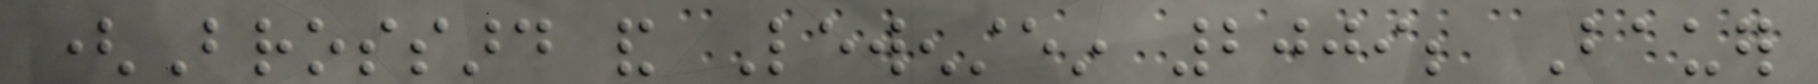(Brossard and Lewenstein 2009; Bauer
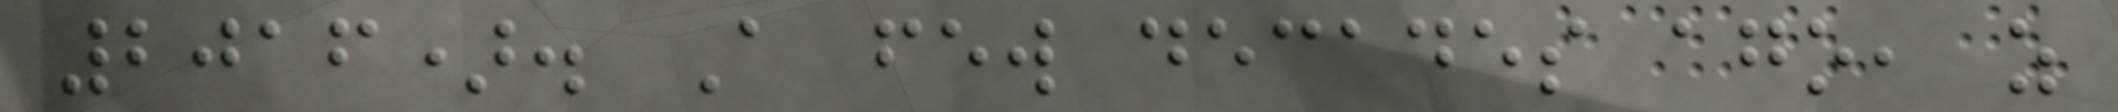2016). A few decades ago, as
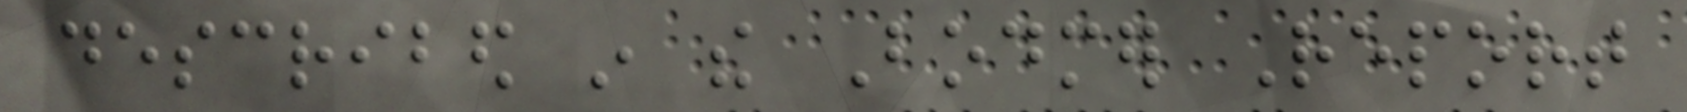described in the Bodmer Report
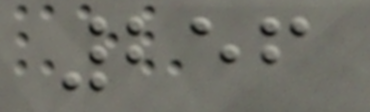256
